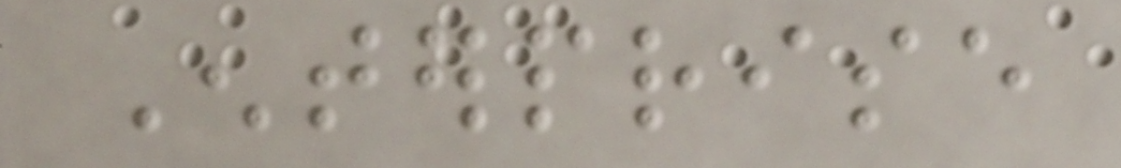Enterprise
